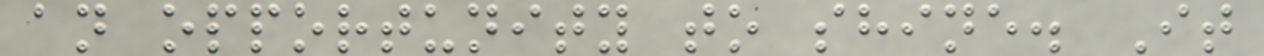an opportunity to shine. It
